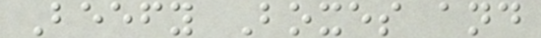Beefy Boxes and
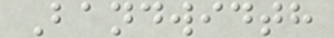Bandwidth
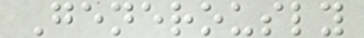Generously
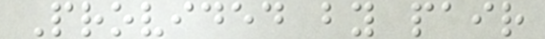Provided by pair
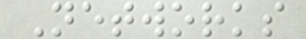Networks
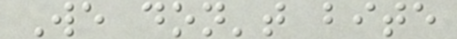We don't bite
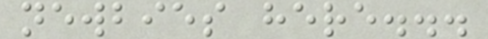newbies here...
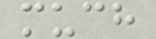much
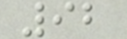92
